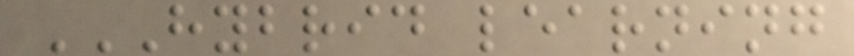HYBRID LEARNING
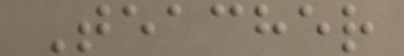Teacher
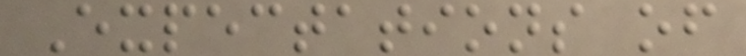Expectations of
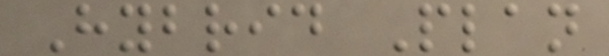Hybrid Plan
